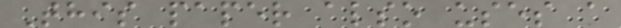This paper also uses a
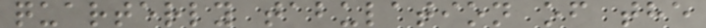quarterly tabulation of the
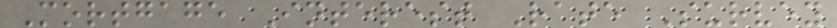Mortgage Interest Rate Survey
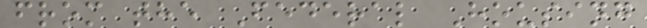from the Federal Housing
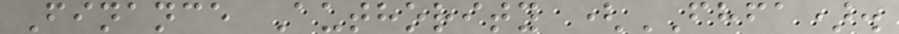Finance Authority (FHFA).
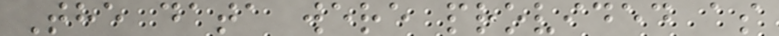The data were provided as
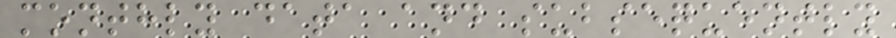monthly data and subsequently
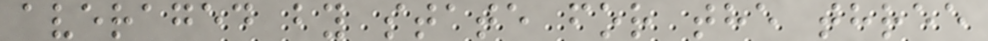averaged by state for the three
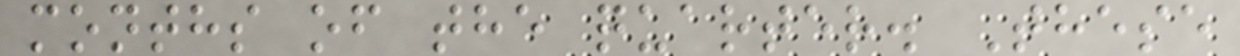months of the quarter. These
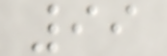99
